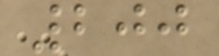200
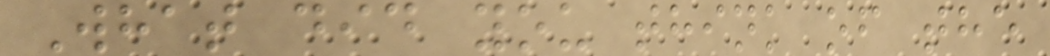What did you think of the
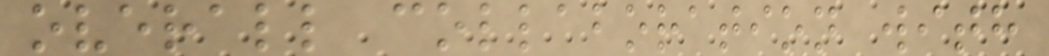overall collaboration with
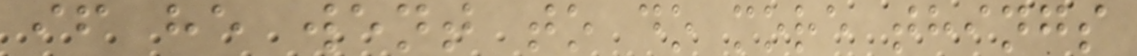if he went to do more things
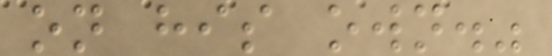on his own."
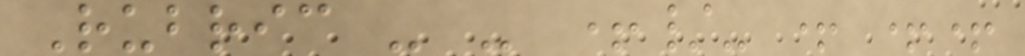Rubric - - +/- + ++
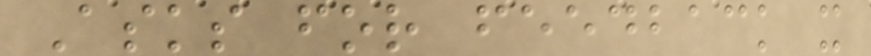Asks for feedback x
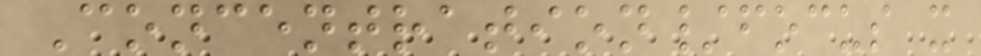Concentration/focus x
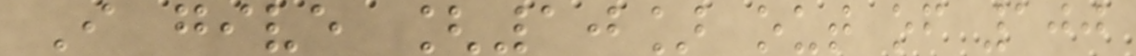I give [10] out of 100
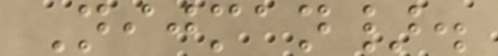Nijman}.
